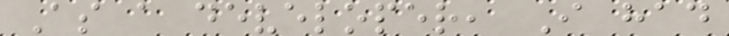As a developer, I had
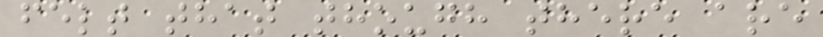felt that though there are
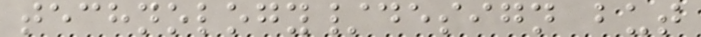technology/design but
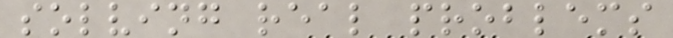solving real problems
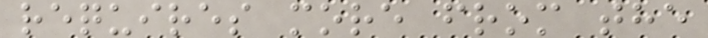requires more from the
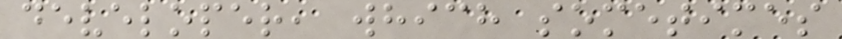developer, which sometimes
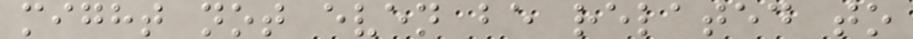might not even be related to
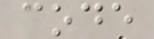code
